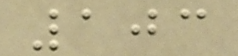103
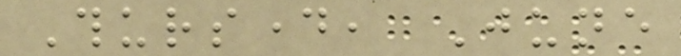Thursday, June
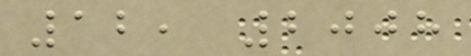12, 2008
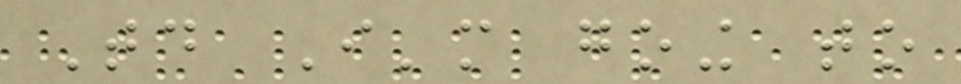Today I'm going to
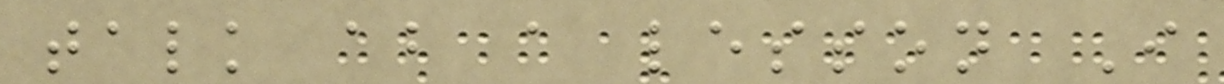talk about a lesson I
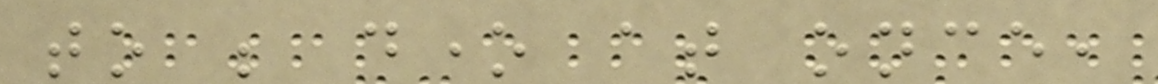to be done at once,
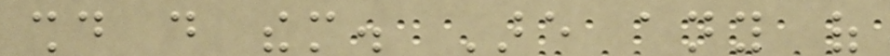should do them. Are any of
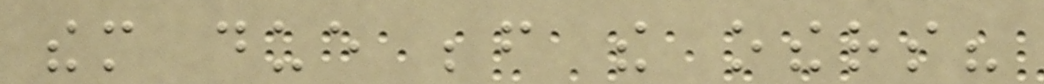them due before the others?
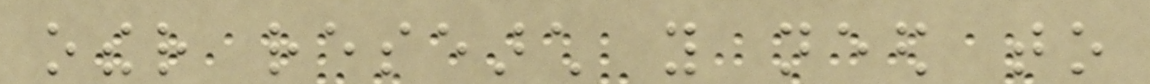other research you need to
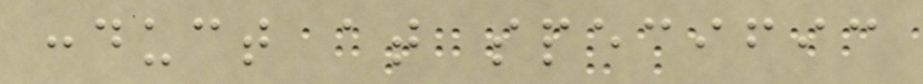conduct at specific
